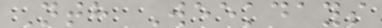Nth Weekdays
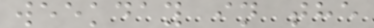weekday in the
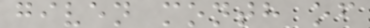given month of
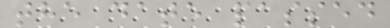the date passed
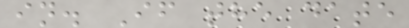in. If the date
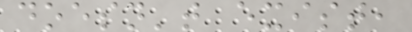doesn't exist,
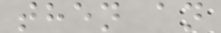then an
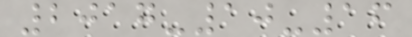2017-10-16
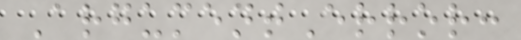ArgumentError:
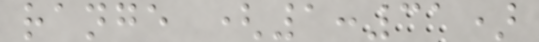range (1:31)
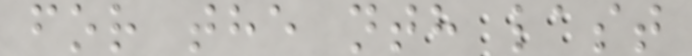for the nth last
